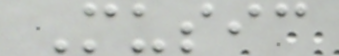Music
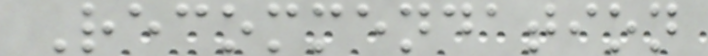Recommendation
